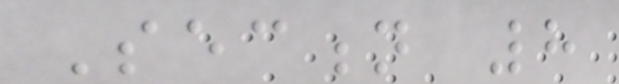Section 8
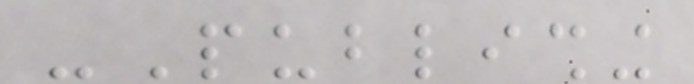-Publishing
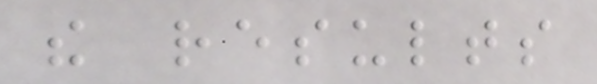the results
